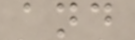and
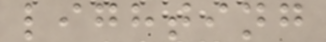lighting
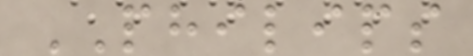PHILIPS
